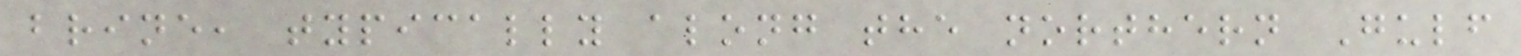brine, typically along the northern Gulf
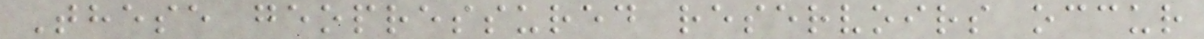These geopressured reservoirs occur
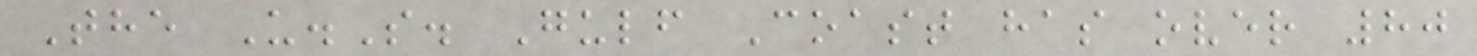The U.S. Gulf Coast has over 80
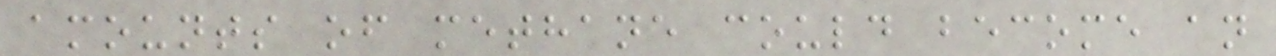amounts of methane could become an
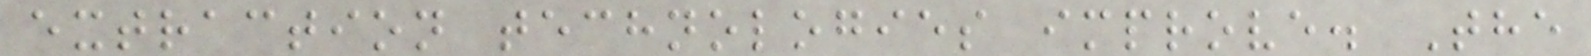extraction technologies improve. The
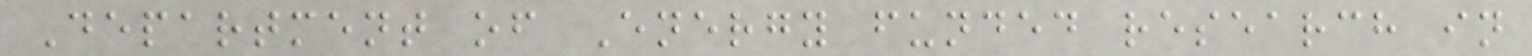Department of Energy funded research in
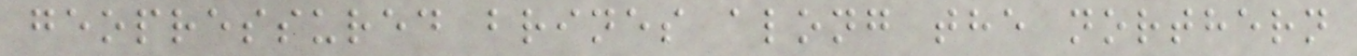geopressured brines along the northern
